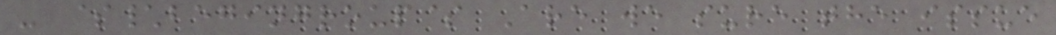- $\begingroup$ Are we sure the issue
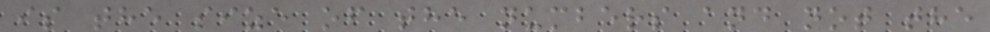is the size of the numbers and not the
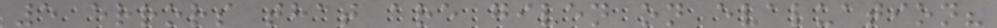5 errors that are given on evaluation?
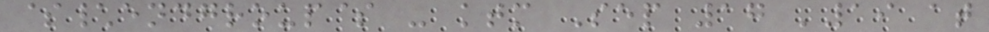$\endgroup$ - ktm Sep 17 '19 at
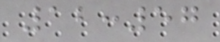12:57
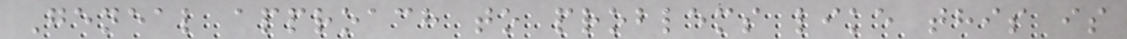Geneal approach to problems like this is
